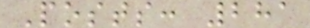Posts: 281
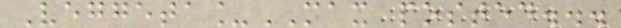Veggeta_MAX posted...
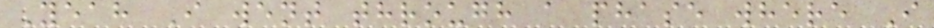Yeah I went through a phase where I
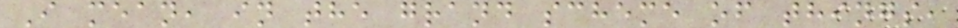I mean, in the grand scheme of things,
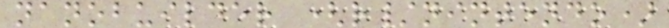nanobuilder (r/nintendo)
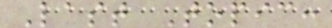Last Topic:
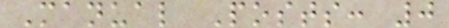Manual Posts: 0
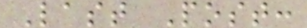Last Post:
